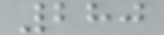280
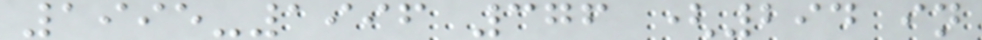1995-1996 376 (294 in
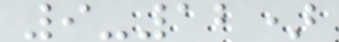9-12)
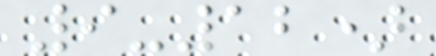9-12)
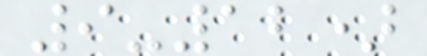9-12)
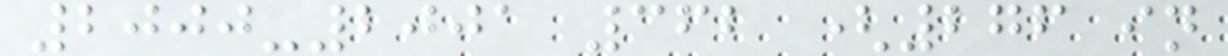2000-2001 362 (276 in
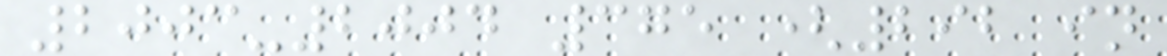2003-2004 375 (292 in
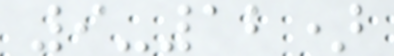9-12)
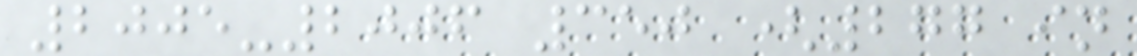2005-2006 350 (277 in
